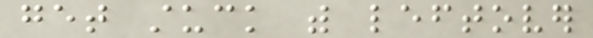get stuck with leftover
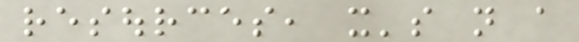resources, it's not a
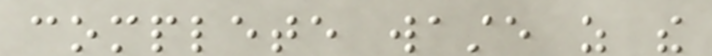complete waste as the
